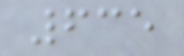635
